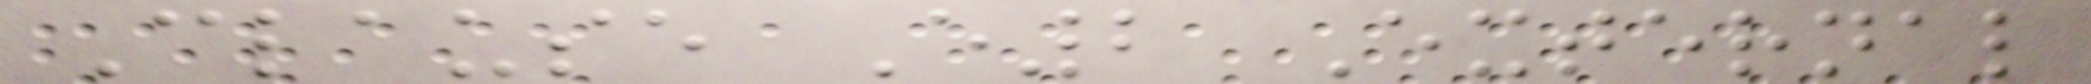Clause E2 External
